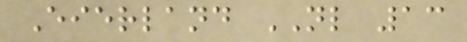Eierland NL 13
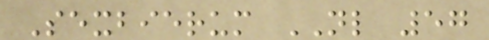Sexbierum NL 57
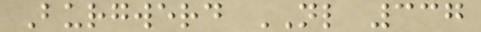Burgwerd NL 337
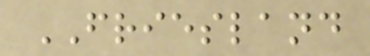FRIESLAND
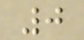0
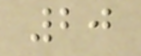20
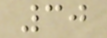30
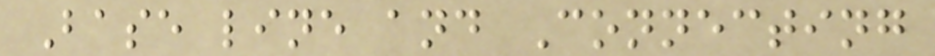Base line and Connecting
